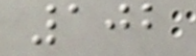102
